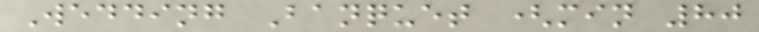Wedding Banquet (min 80
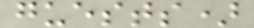guests)
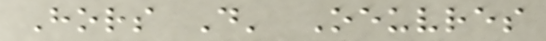Hors D' Oeuvres
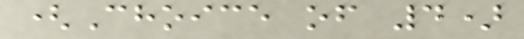(Choice of 4)
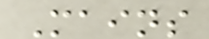Mains
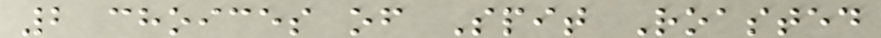2 choices of Spit Roasted
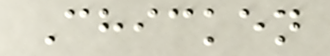Chicken
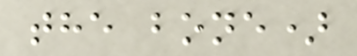the bone)
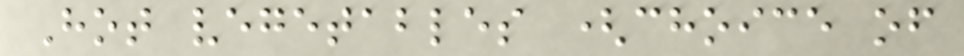Hot vegetables (choice of
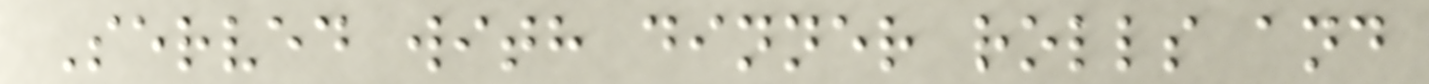Served with dinner rolls and
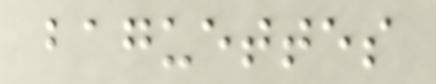baguettes
